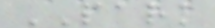PARK
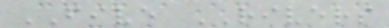FIVE RIVERS
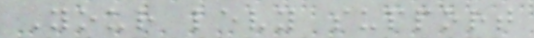Your levy support
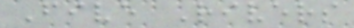Five Rivers
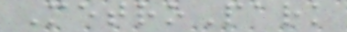MetroPark
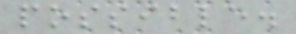possible.
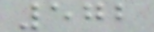572
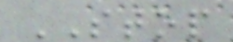STOP
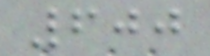600
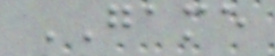GAME
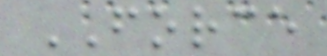FORCE
